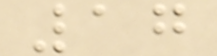17
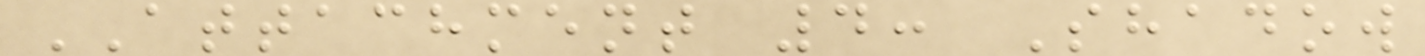ATTACHMENT 4: Shadow
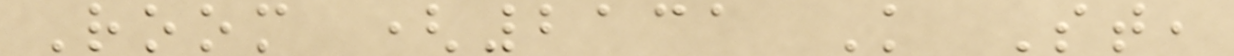Room (2131 K St,
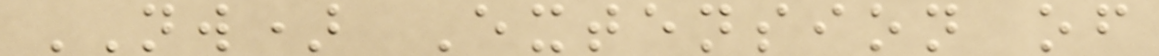NW) Extension of
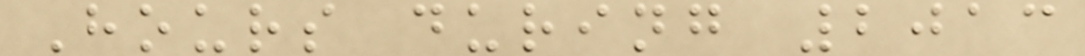Hours during 2013
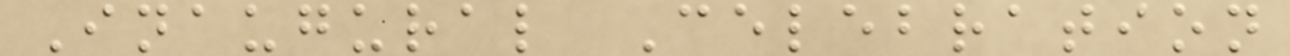Inaugural Celebration
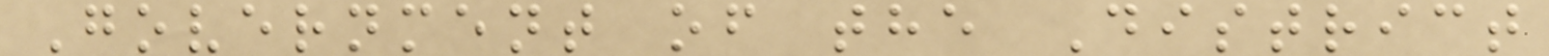Government of the District
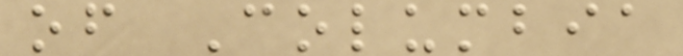of Columbia
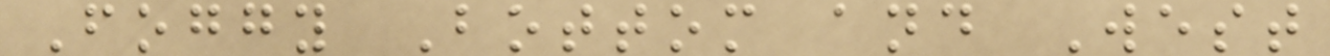Foggy Bottom and West
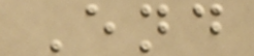End
